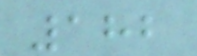182
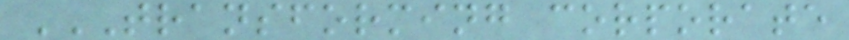TRANSFORMING CORPORATE
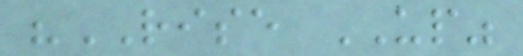"RISE UP"
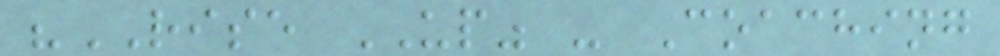"RISE UP" - Coaching
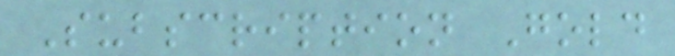Subscription Gold
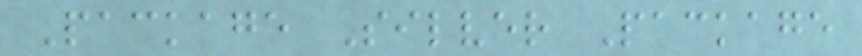Package Silver Package
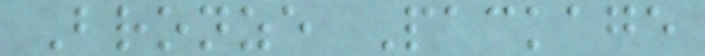Bronze Package
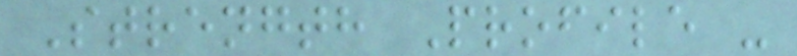Strength Profile -
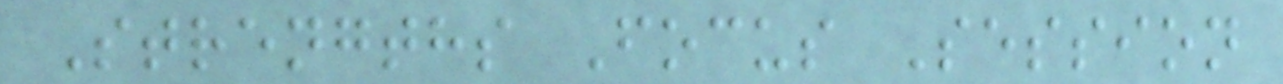Strengths Focus Session
